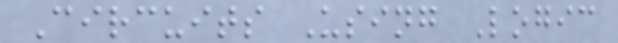Circuits Using Logic
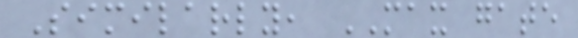Similarly, MAX gate
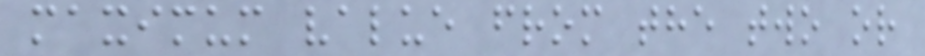maximum value from the two or
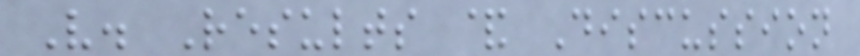V. Results & Discussion
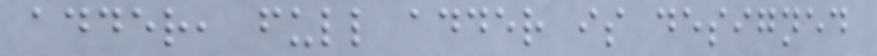adder, full adder is designed
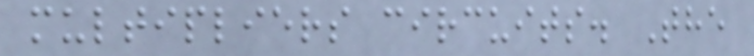multipliers circuits. The
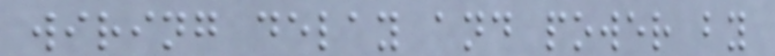wiring delay and power by
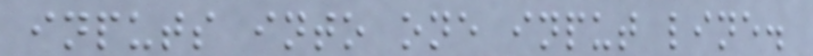inputs into one input line.
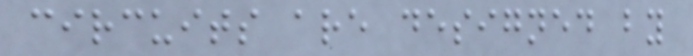circuits are designed by
